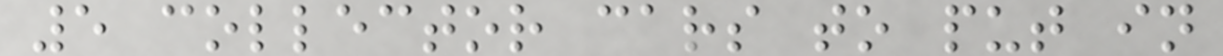5 collector cars to put in
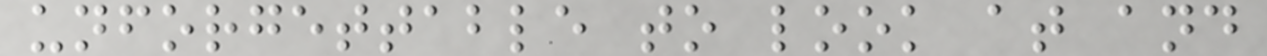unforgettable to look at and
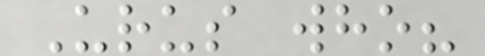Urus who?
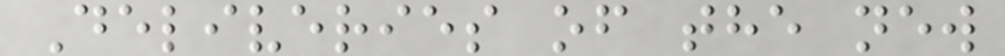Deliveries of the new
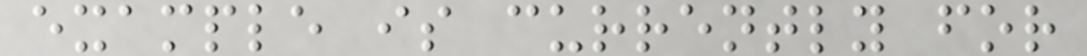example is currently for
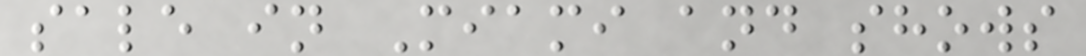sale in Miami and shows
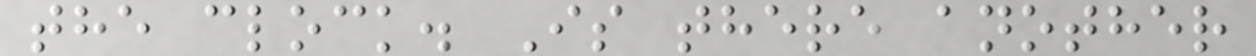the clock. Is there another
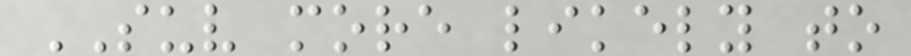SUV more likely to
